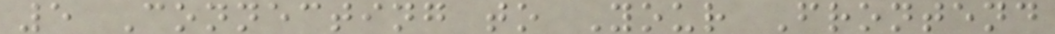5 Connecting to Your Frontend
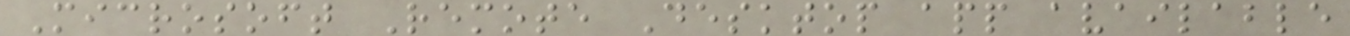Microsoft Remote Desktop app available
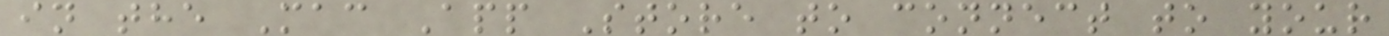in the Mac App Store to connect to your
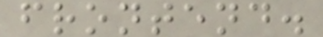frontend.
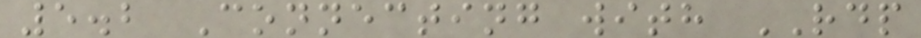5.2 Connecting with RDP
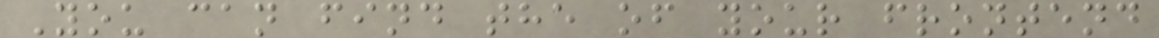You can find the of your frontend
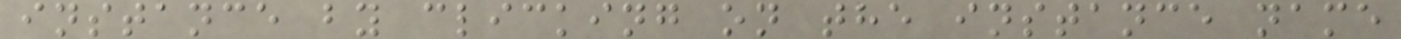instance by clicking on the instance name
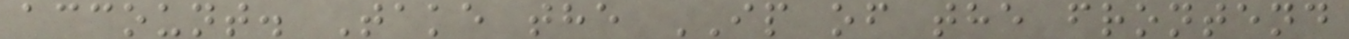account. Take the IP of the frontend
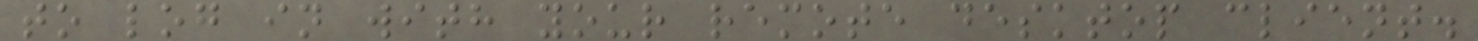to log in with your remote desktop client.
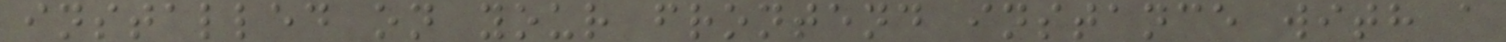installed on your frontend instance with a
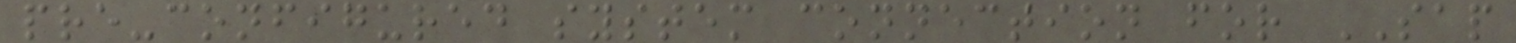pre-configured system connection for SAP
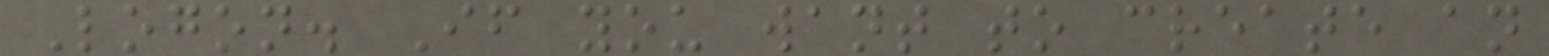Logon. If you want to create an
